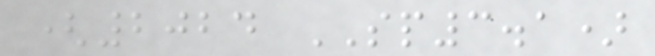(2024 SP3.1)
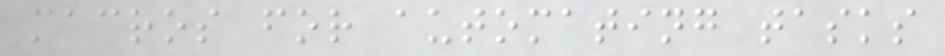macros for automating tasks
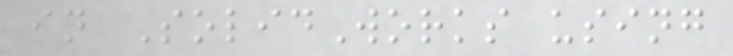in SolidWorks using
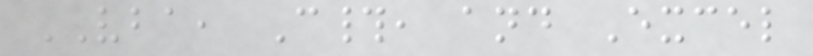VBA, C#, and Excel
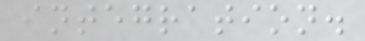integration.
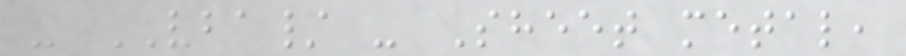- VBA/ - Sheet metal,
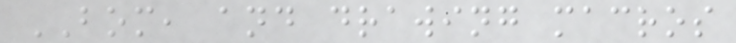BOM, and drawing macros
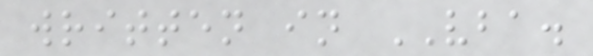written in VBA.
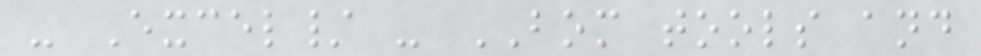- Excel/ - BOM tools and
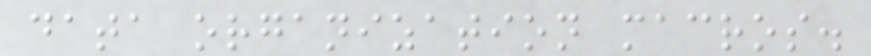data organization macros.
